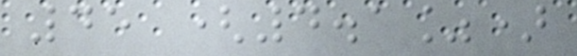45 (4.1%)
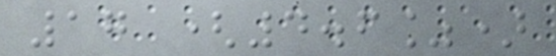17 (4.6%)
